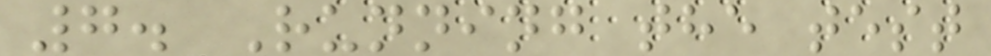7. Running the test
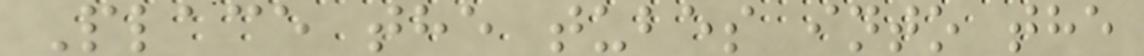Place the tubes into the
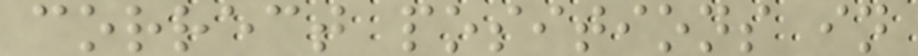correct positions in
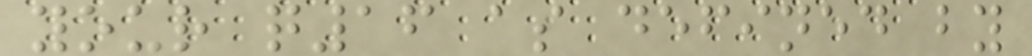your q16 as defined by
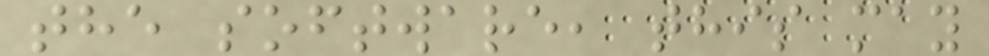the software, this may
